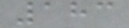183
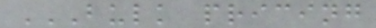BULK PRICING
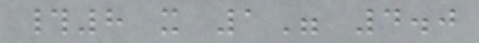#8 x 1" 4.0
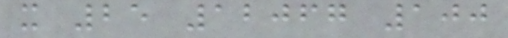x 25 12067 100
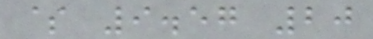$ 9.57 20
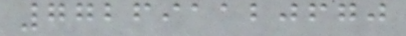772691120670
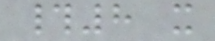#8 x
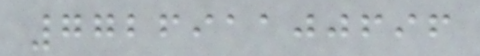772691100696
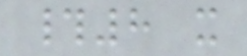#8 x
